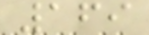169
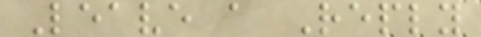Leave a Reply
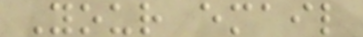Your email
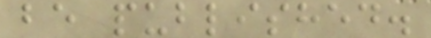be published.
